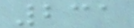231
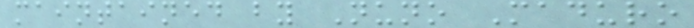maintained by Nuno Maduro
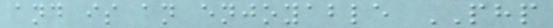and is an enjoyable PHP
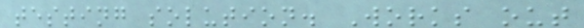testing solution. Works out
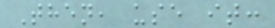Then, use it:
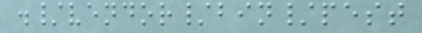./vendor/bin/pest
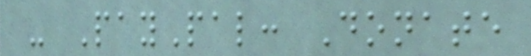- PayPal: Donate
